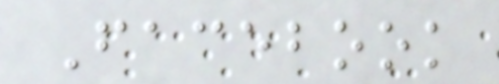Facebook
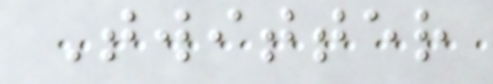Twitter
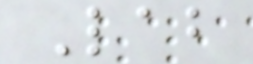Lab
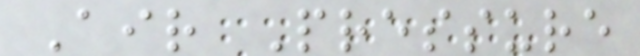Air Pressure
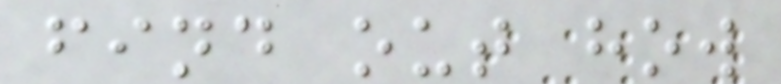find out how
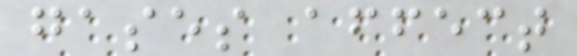gases affect
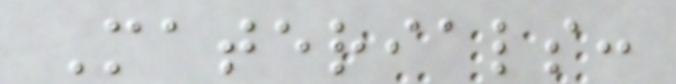Materials:
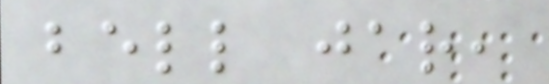bell jar,
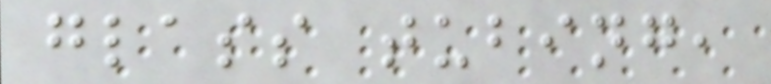glass tubing,
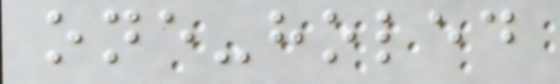one-holed
